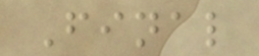Final
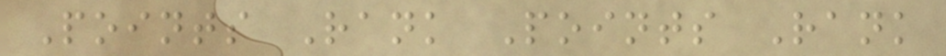Points Rank Points Rank
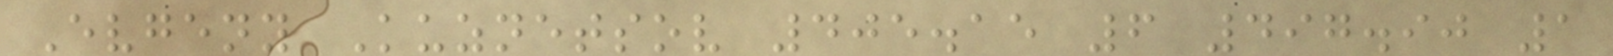Evgeny Kuznetsov 405.15 6 497.90 1
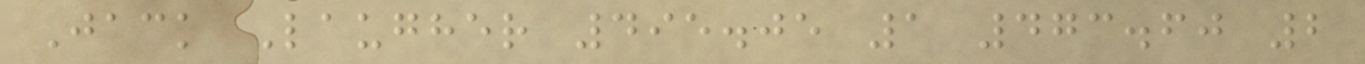Jack Laugher 495.05 1 473.60 2
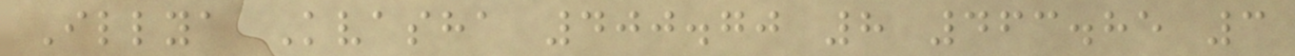Illya Kvasha 400.70 8 463.85 3
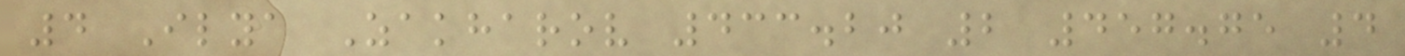4 Ilya Zakharov 433.20 2 457.75 4
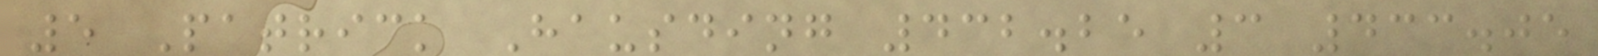5 Patrick Hausding 432.25 3 433.05
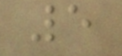5
